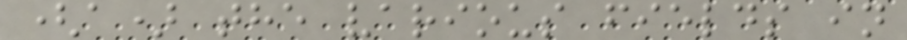(a) the various fields in
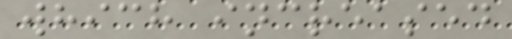which increased
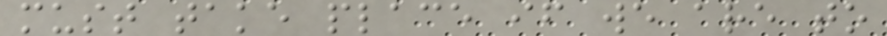must take place if we are to
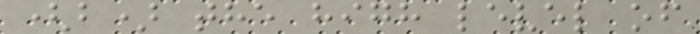(b) the high level of
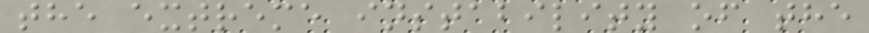the extreme instability of the
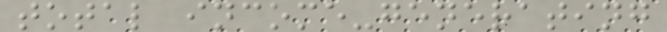total income-generating
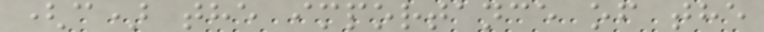(c) the importance of the
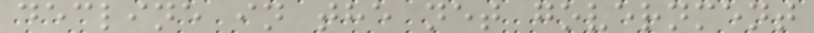decline in the net government
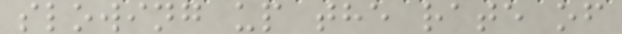slowing up the rate of
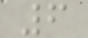6
